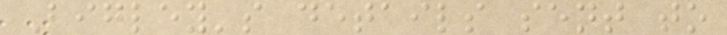Bigley's details sent to
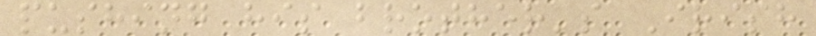pushing his brother's Irish
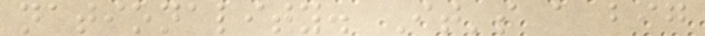nationality. It's a big
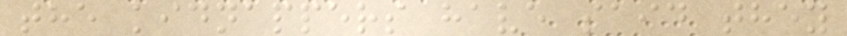the kidnappers have said they
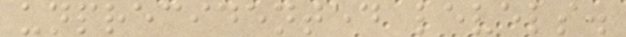unprecidented levels.
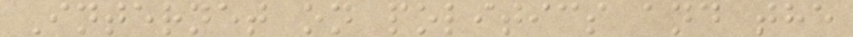Internet on politics and the
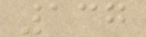137
